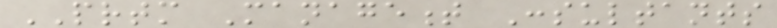PRTM Management Consultants
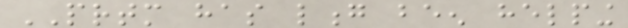PRTM has long been helping
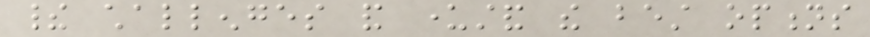their challenges and understand the best options
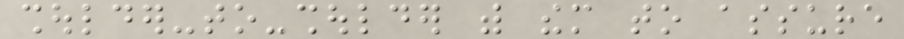shoulder-to-shoulder with them to assure
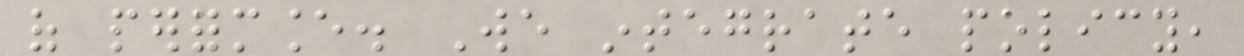of performance. We integrate policy,
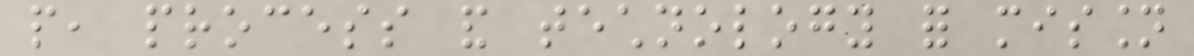people, process and technology for mission
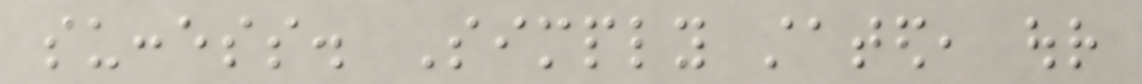success. Simply stated, our
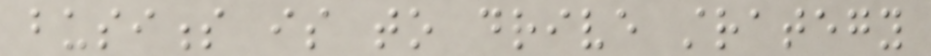business is to drive strategy
